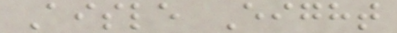Aisle Eight
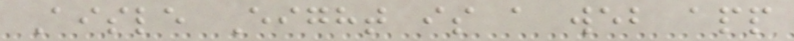Aisle Eight is a web app
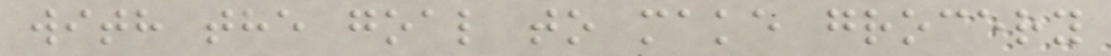with the goal to make grocery
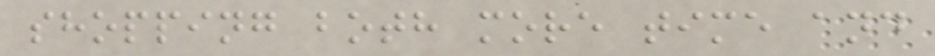shopping both more time and
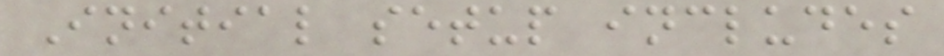Initial setup includes
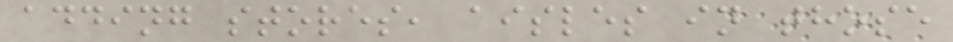adding stores, aisles in those
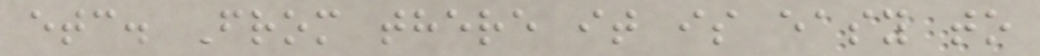etc. From there it is easy to
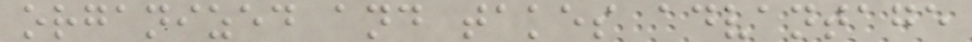organized and takes advantage
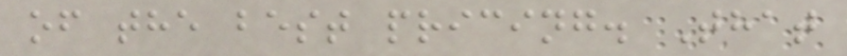of the best pricing. That
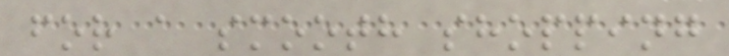for a smooth shopping
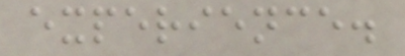experience.
